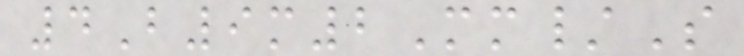4B9m2Mm/S
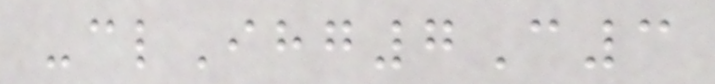-clIhg7C3
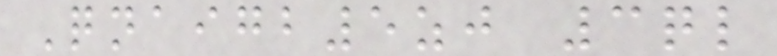Qnaigb5zj 3ql
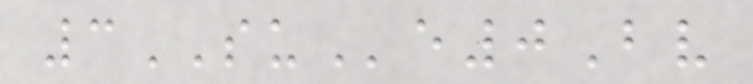3SUe0Bv
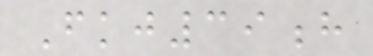Fkj39h
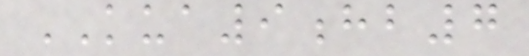KUA9hb7
